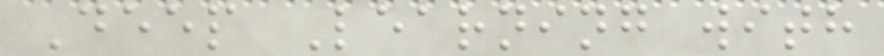Deep Learning with
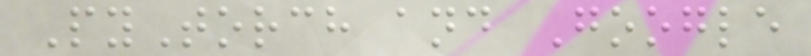PyTorch and Google
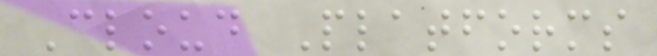Cloud Platforms
